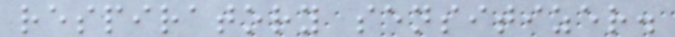respiratory sensitizer.
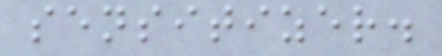sensitizer.
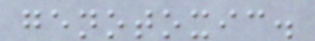genotoxic.
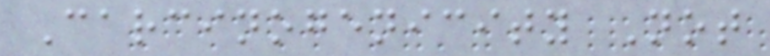Carcinogenicity Not
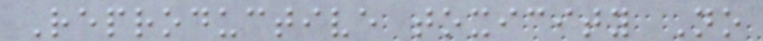Reproductive toxicity No
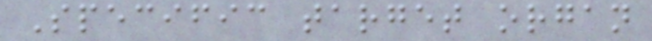Specific target organ
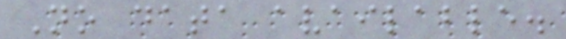No data available.
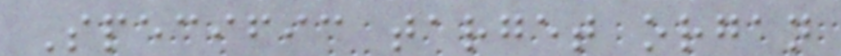Specific target organ
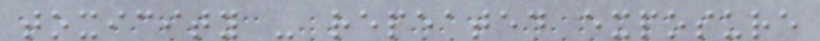toxicity - repeated exposure
